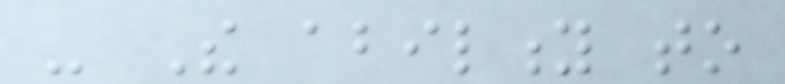- The ability to
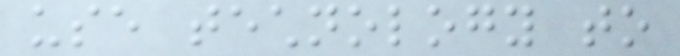use technology to
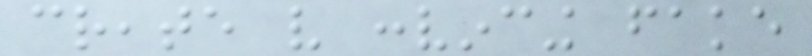create very convincing fake
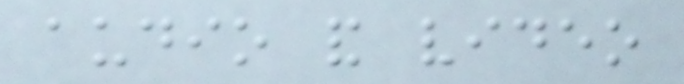audio and video
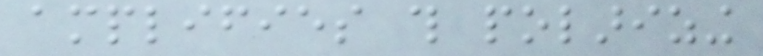amplifies this polarizing
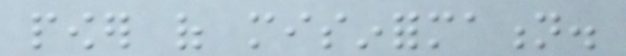power of misinformation.
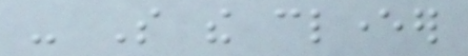- So the cleverer
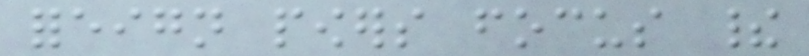foreign powers focus their
